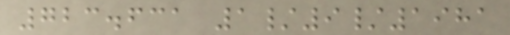723.631 1/9/1981
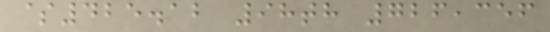$425.12 98th 726,356
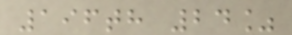196th 24%
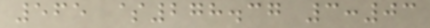565 $278.37 3:03
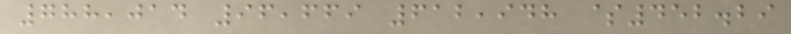788,014 96,669 612,948 $452.29
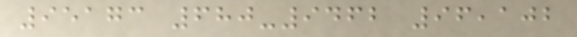95173 680-9462 96,102
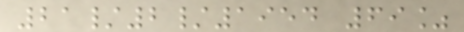21/2/1954 69%
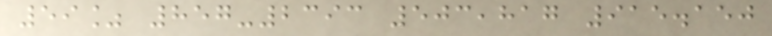59% 857-2393 503,817 915.150
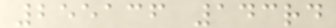255136 143rd
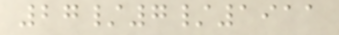27/7/1911
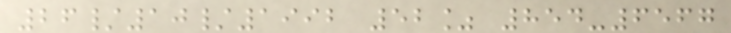26/10/1992 52% 854-6567
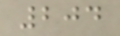204
